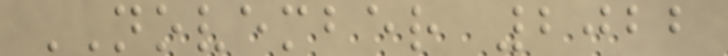NOVEMBER 2022
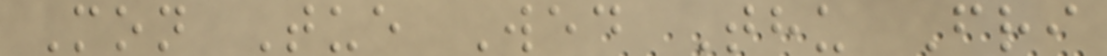Mon Tue Wed Thu Fri
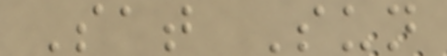Sat Sun
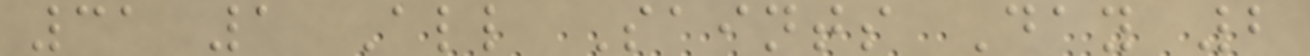31 1 All Saints Day 2
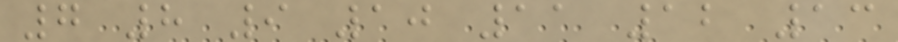7 8 9 10 11 12 13
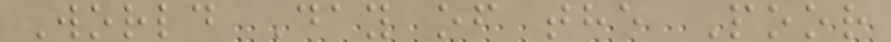World Day of the Poor
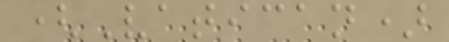(Vatican)
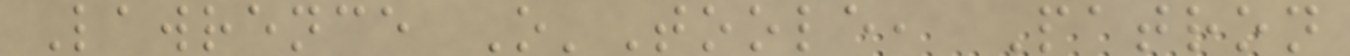Lawrence O'Toole, Patron
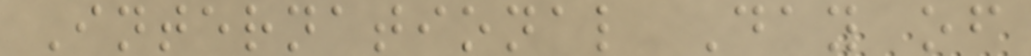International Day of
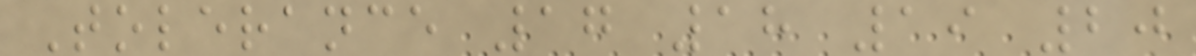Tolerance 17 18 19 20
